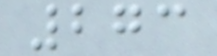273
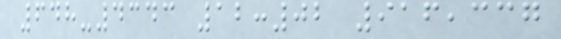648-4343 12:02 916,337
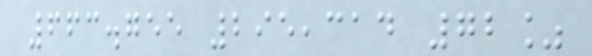663.755 295,314 72%
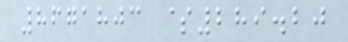8671803 $289.20
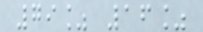79% 16%
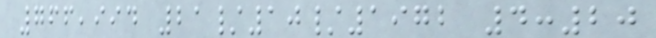766,994 21/10/1972 4:20
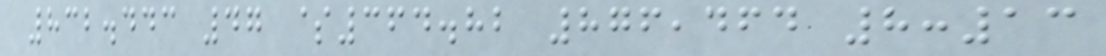832.443 47 $364.82 876,464 8:13
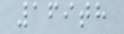169th
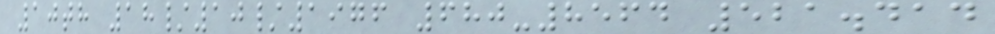10th 18/10/1976 680-8564 521.414
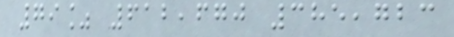79% 612,670 385,723
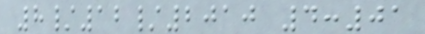8/12/2010 4:01
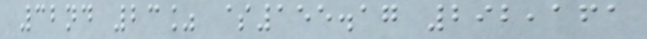32nd 23% $155.17 292,161
